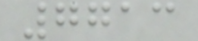7713
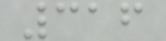316
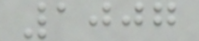1007
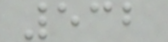532
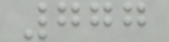777
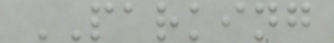PARKING
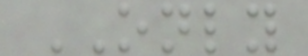ONLY
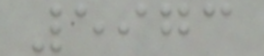5973
